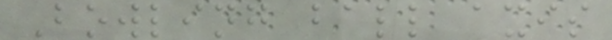Bowling ball axis
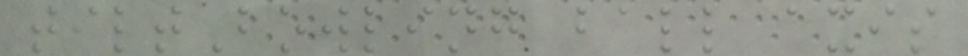tiltBowling ball axis
